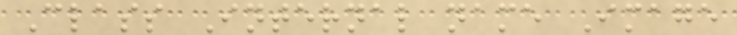Class Internal name Image
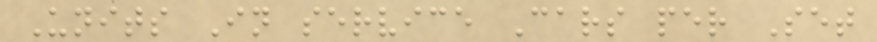Units In service Cars per Set
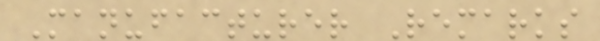Manufacturer Remarks
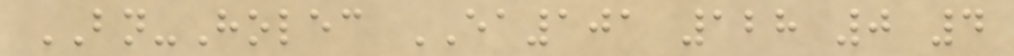BN-Holec EA101 128 0 4
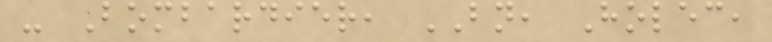- Bombardier, BN, Holec,
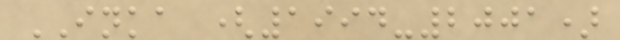INKA (1994-2001)
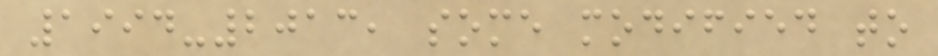1994-2013, some modified to
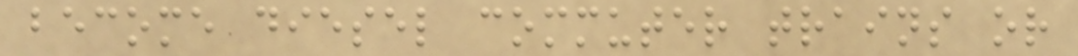become diesel commuter trains or
